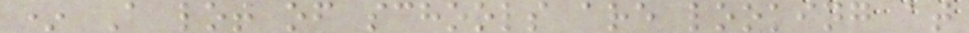* A lot of schools are looking at
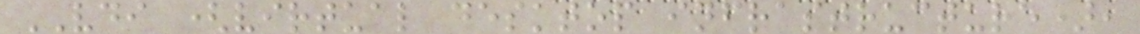VDI (virtual desktop infrastructure),
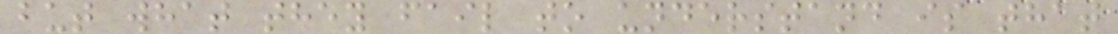but what they fail to understand is that
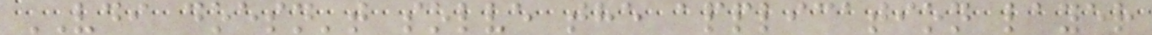VDI doesn't solve the application layer
